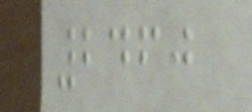2460
